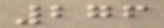276
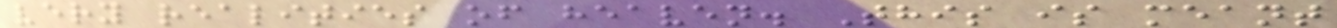very realities of heaven. This is meant
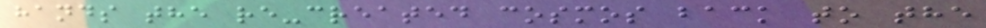hands the re-created cosmos back to the
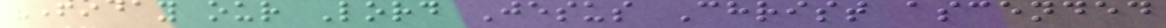"Today our Lord Jesus Christ ascended
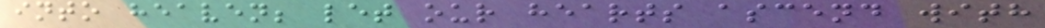into heaven; let our hearts ascend with
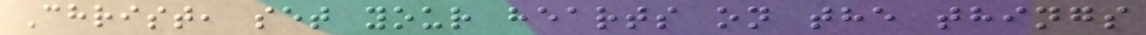Christ, set your hearts on the things
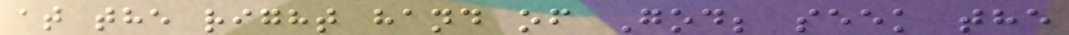at the right hand of God; seek the
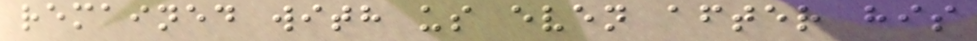remained with us even after his
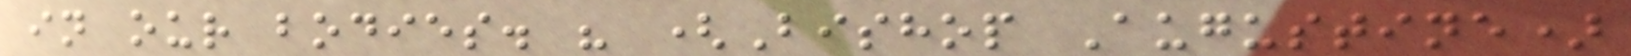in our bodies. " (Bishop Augustine)
